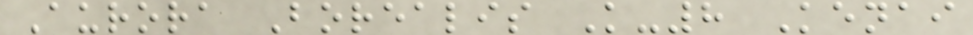Aurora Borealis K-8 Kenai
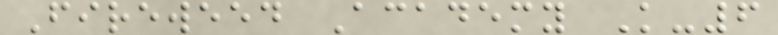Fireweed Academy K-6
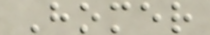Homer
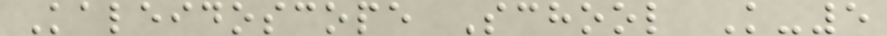Kaleidoscope School K-5
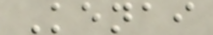Kenai
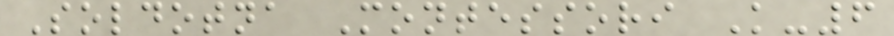Soldotna Montessori K-6
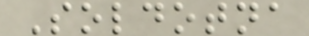Soldotna
